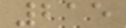215
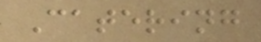Catering
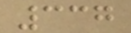337
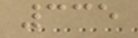335
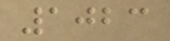1023
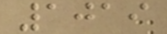1019
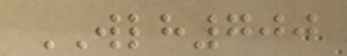WLH700
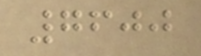7600
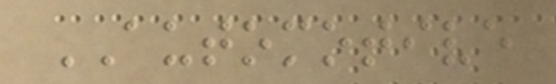AUTOMOTIVE
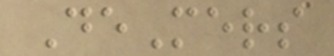DeMers
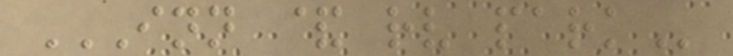INN & RV PARK
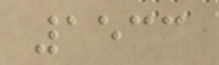1533
